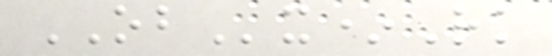OBx*Rk
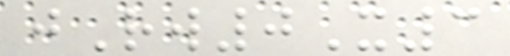jRw0X3
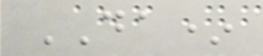DA*
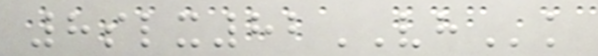8slx82VHk
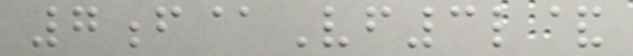7f@Vf3l&
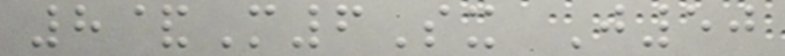8&M6Sx J50
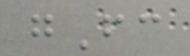gFc
